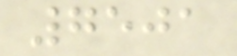7501
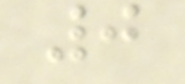0
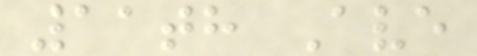11th Ave
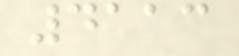4113
